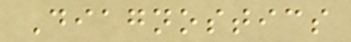Diagnostics
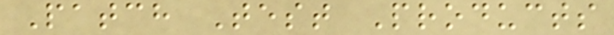Patch Test Products
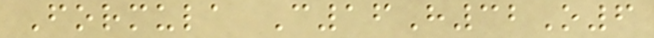Formula C16H32O6
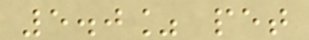5.0% pet
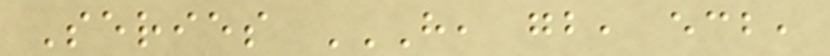Series H, GB, ECB,
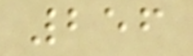256
